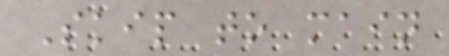Skip to main
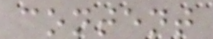content
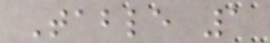Table 1
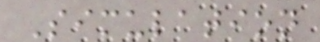Simulation
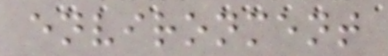environment
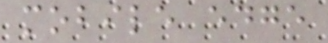mobile edge
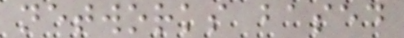networks based
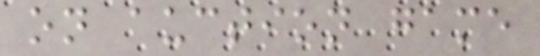on auction game
